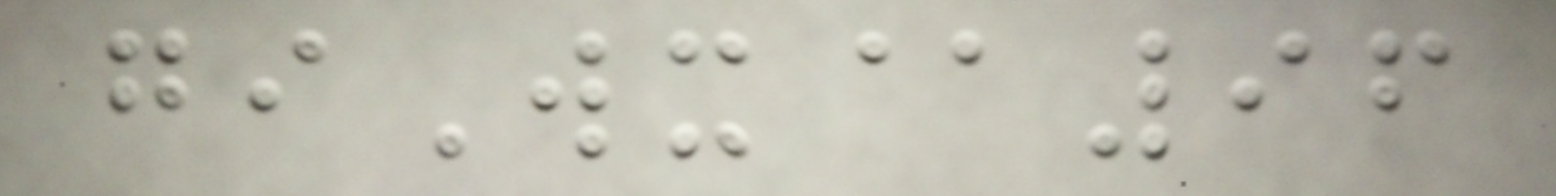giWx@96
